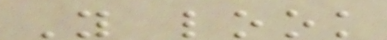You look
